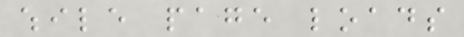while page loads
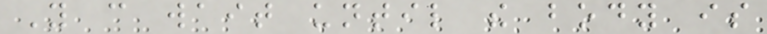You can wait until the body is
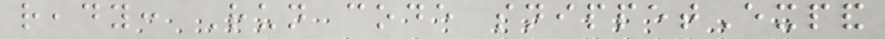ready: Run code snippetExpand
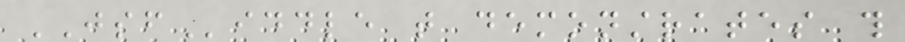JSFiddle that demonstrates this
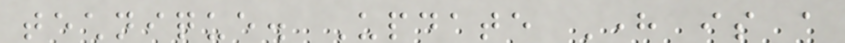technique. Update Here is a
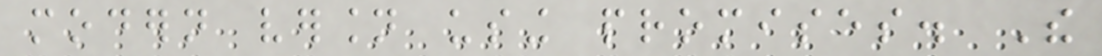modern version using promises. The
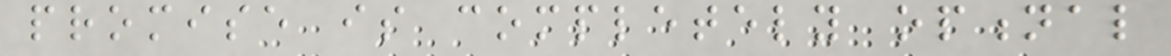promise is completely optional
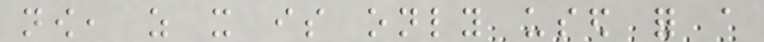now, as it is only used for a
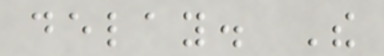delay. The
